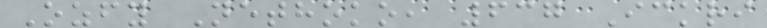Ozfy Nethoko, 637 Ickri
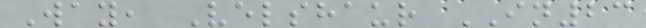Way, Velshaur IN23
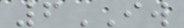6IW
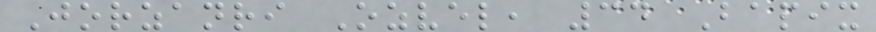Jorzanri Ozvel, 34 Bapix
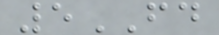5FD
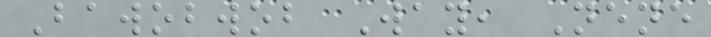Bawobwob Way, Nene
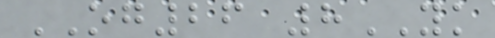OG26 8YK
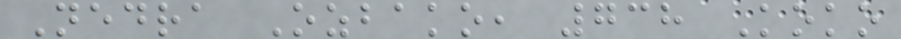Nedra Ozbako, 738 Koko
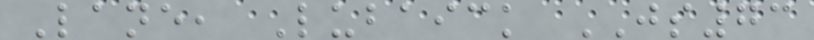Lane, Lubaick JS73
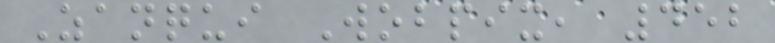Zanqui Wobpix, 452
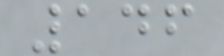146
